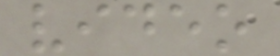video
